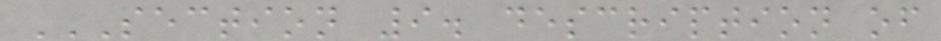SECTION 9. DESCRIPTION OF
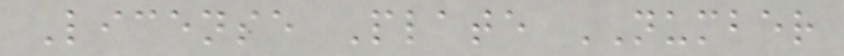License Plate NUMBER
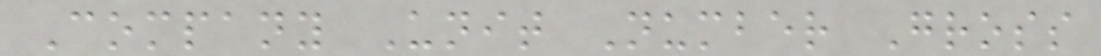Company Unit Number Gross
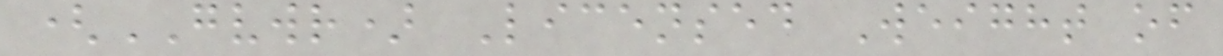(GVWR) Licensed Weight of
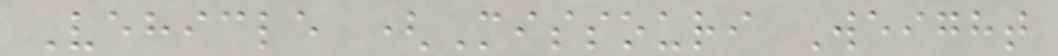Vehicle (Missouri Weight
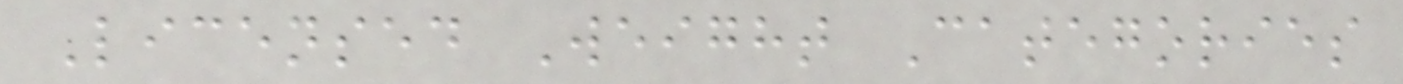Licensed Weight Categories
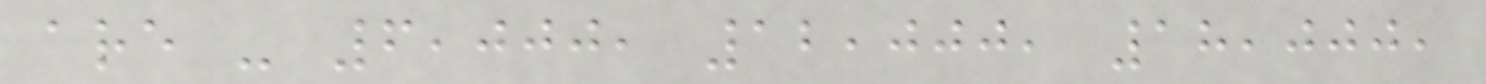are - 6,000, 12,000, 18,000,
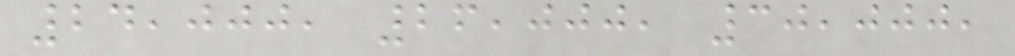24,000, 26,000, 30,000,
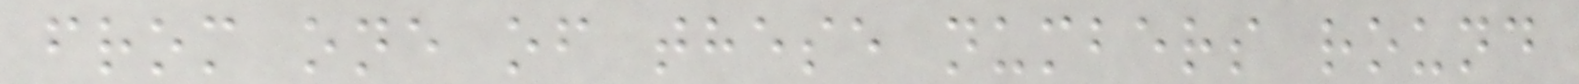from one of these numbers round
